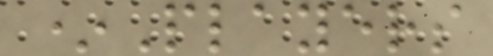*Players
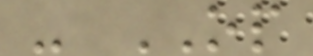- OP
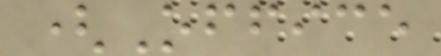(Office
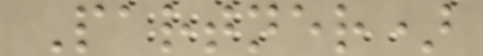Partner)
